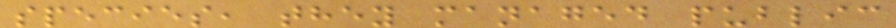species, they managed public
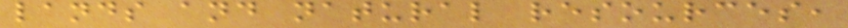lands and natural resources,
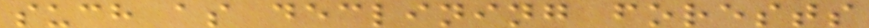such as declining forests
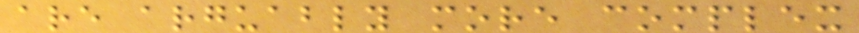are arguably more complex
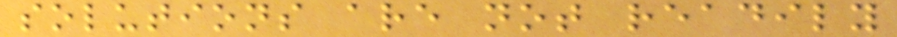solutions are not readily
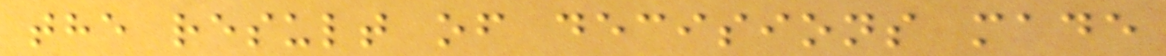the result of decisions made
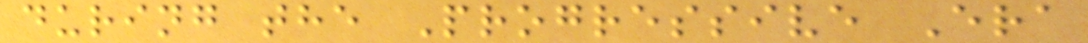during the Progressive Era
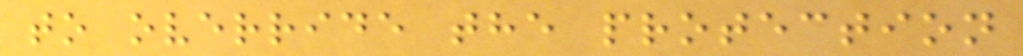to override the protection
